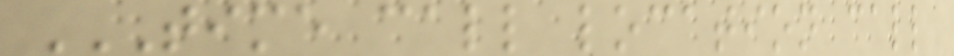TIME CALL LOCATION CALL
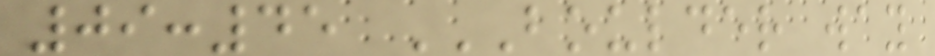09:45 BOULDER WAY
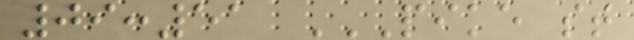09:51 PIKE ST
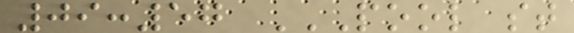09:57 POOL ST
